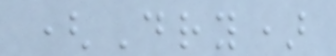(Dry)
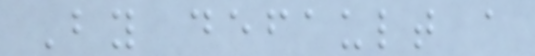By default a
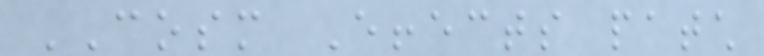COSM Effects patch
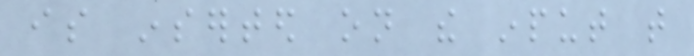is inserted on the input that
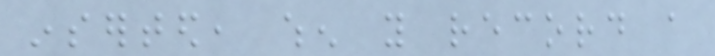inserted, when you record a
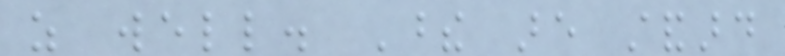as well. These are standard
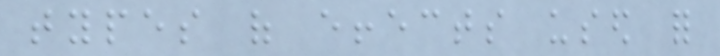types of effects used for
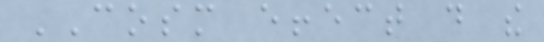COSM effect do the
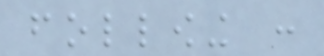following :
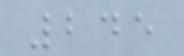245
